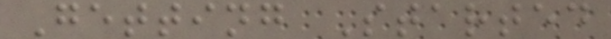Getting Started
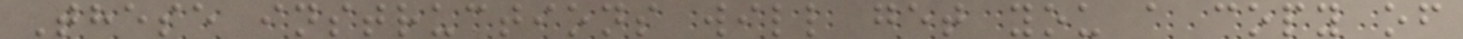These instructions will get you a copy of
